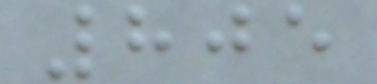805
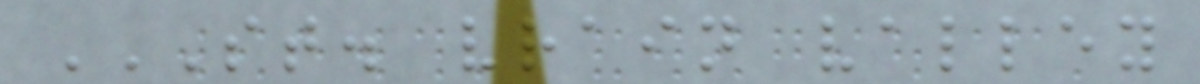ST. VRAIN VALLEY
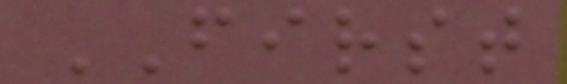FIRST
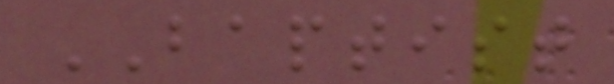BAPTIST
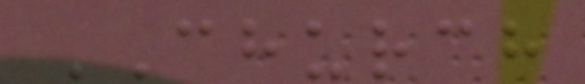CHURCH
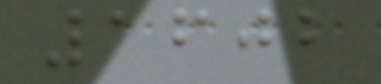1602
